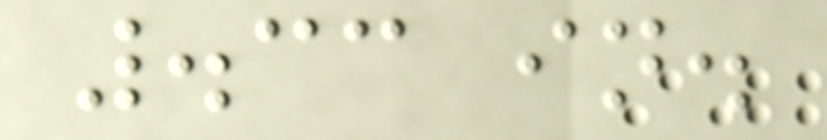.33 in.
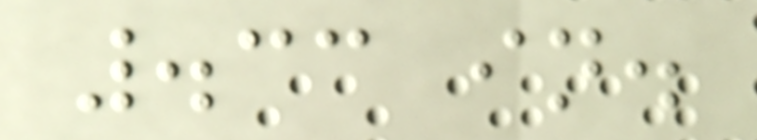.33 in.
